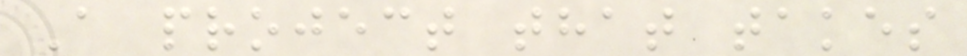A project that takes
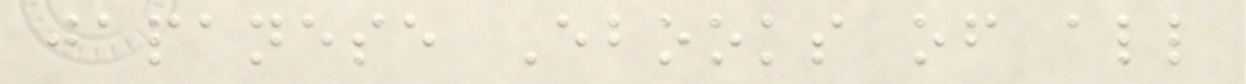japanese Ebooks of all
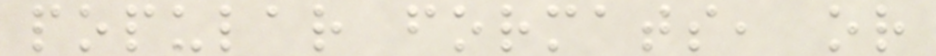popular formats, or
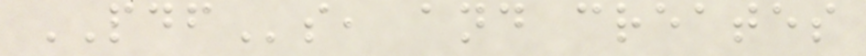PDFs, and creates
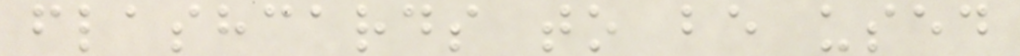flashcards to be used
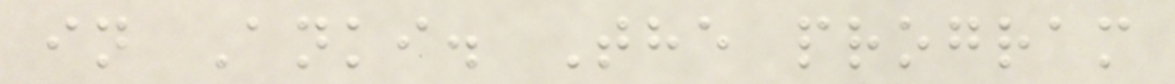in Anki. The program
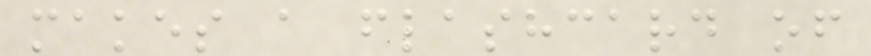makes a flashcard of
